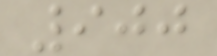900
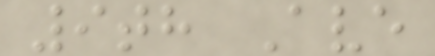9th Ave
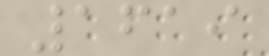1619
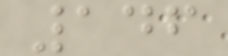146
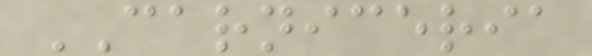CARNICERIA
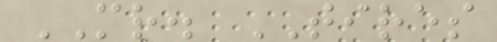MR. TIRES
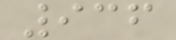936
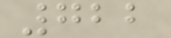722
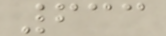633
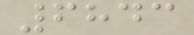6843
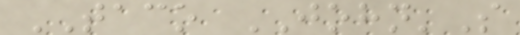TACO JOHN'S
